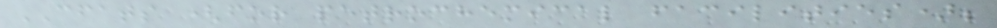CFATS (for petrochemical facilities);
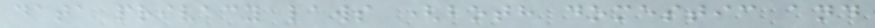data privacy laws (both domestic and
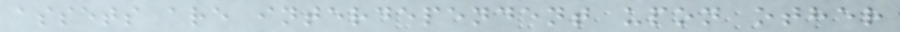assets are interdependent upon other
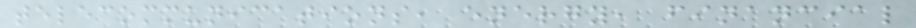telecommunications, energy, financial
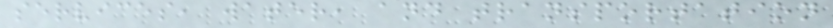services, water, and transportation
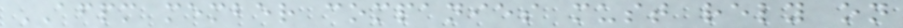AFPM member companies must rely on
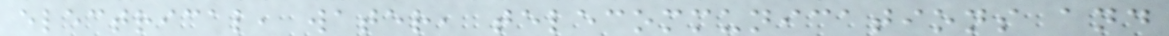electrical, water, telecommunications and
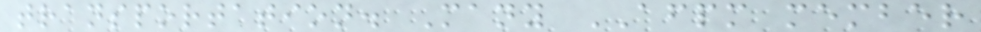transportation. Many AFPM member
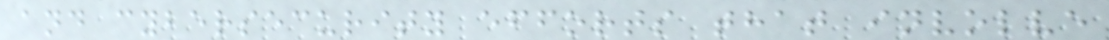and cybersecurity efforts that involve
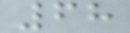68
